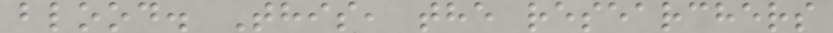blood. This, the researchers
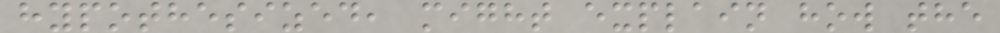hypothesized, might explain how the
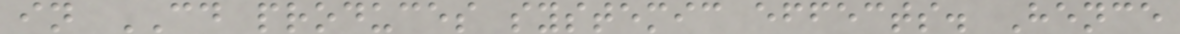in CD produces systemic effects. Hence
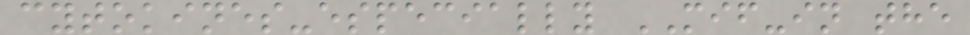cytokines-especially MIF-in the
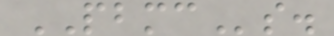PBMCs.
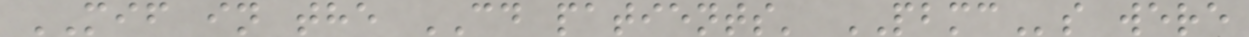MIF in the CD patients' PBMCs were
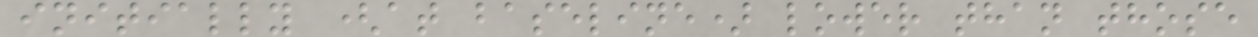initially (at baseline) lower than those
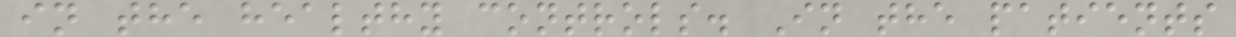in the healthy controls. In the patients
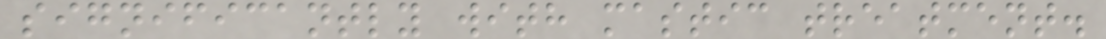significantly with mastic treatment.
